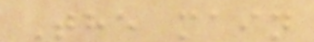The main
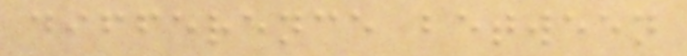difference between
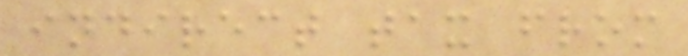indirect tax from
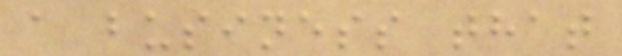a business that
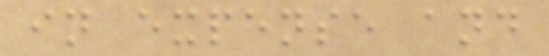in expense and
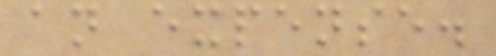an expense.
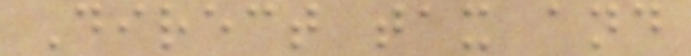Direct tax and
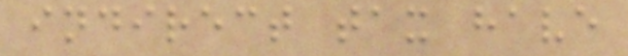indirect tax have
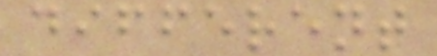different
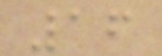16
